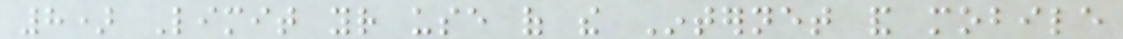8) Limit your use of the Internet and mobile
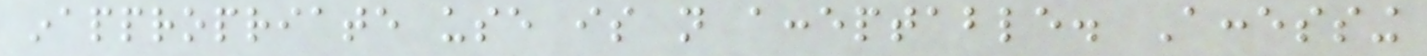inappropriate use is not acceptable. Accessing
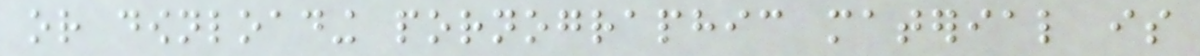or downloading pornographic material is
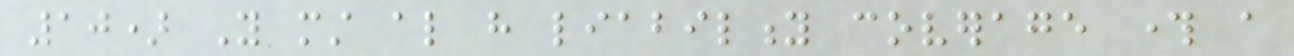10) You must also have liability coverage through a
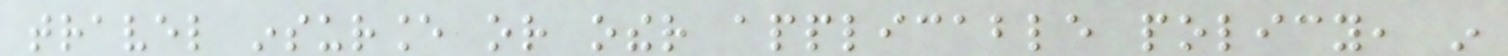travel insurance or other applicable policy, in
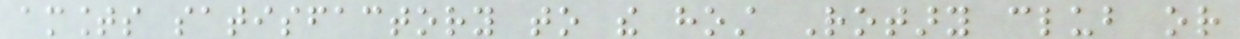amounts satisfactory to the host Rotary club or
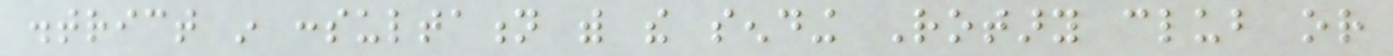district in consultation with the sending Rotary club or
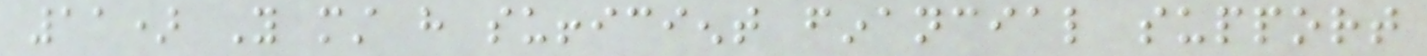11) You must have sufficient financial support
